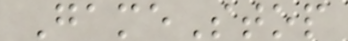GameStop
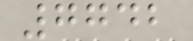7742
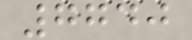7740
